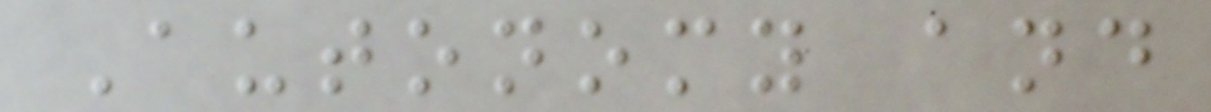Autonomy and
